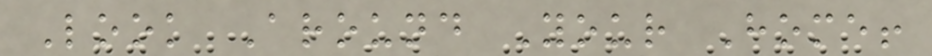Look Around Your Home!
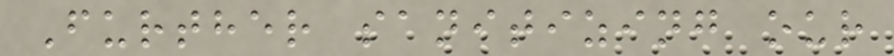Further sanitizing our
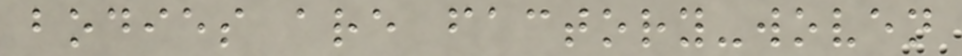bodies are factory-woven
